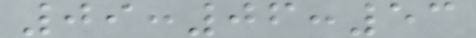09:06:53
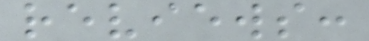reviews:
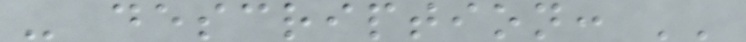- description: ''
